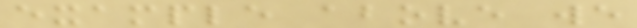example above we
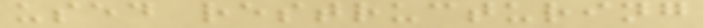used restructuring
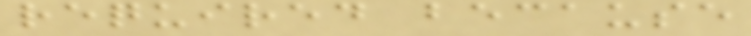required because
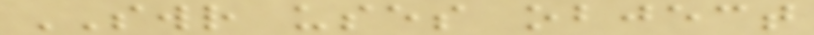SWR uses object
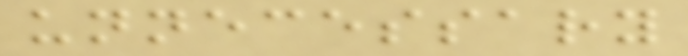unnecessary
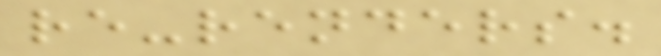re-renders.
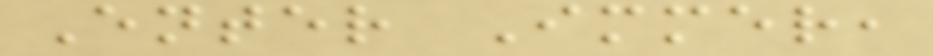Enter Immer,
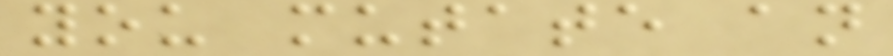you mutate an
